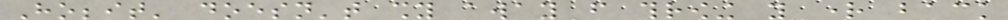Hobbit' doesn't shy away from throwing you right back
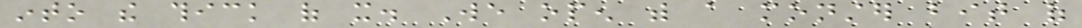into the thick of it. We open with a monster bit of
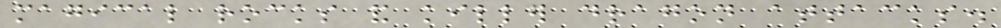magical rocks and killer dragon attacks.
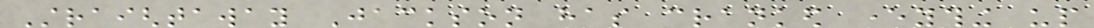Straightaway Jackson has cranked everything up
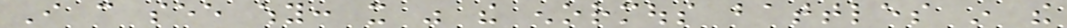I can see why: it was the enormous battles in the
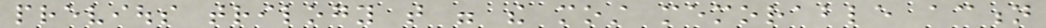previous trilogy that were the most memorable action
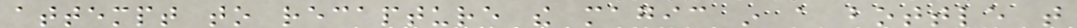attempt to recapture the magic in a bottle that
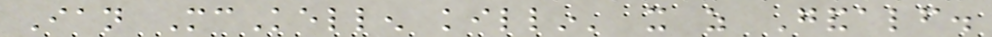Ian McKellen killin' it as Gandalf.
